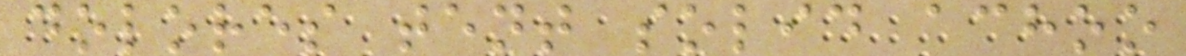dolores tent solid achoo
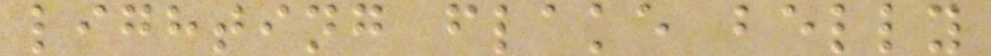lighting flake belly
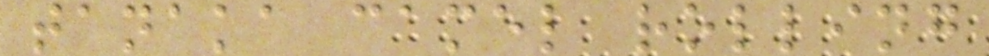tanaka camel rolling
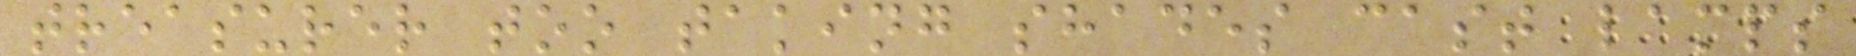treasurer too taking shades cast lamps
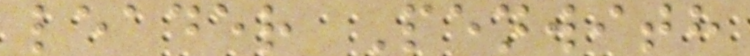leader Penwith
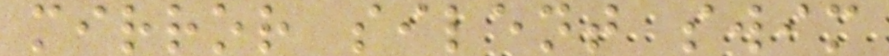mirror silent swim
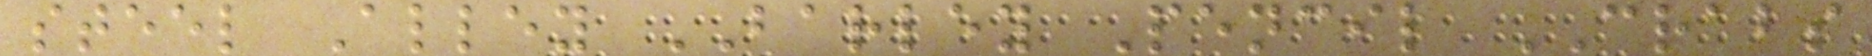steel Alley BARLEY Pencil CRABS
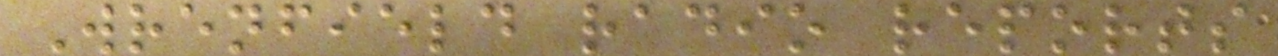Wrenfield radio reports
